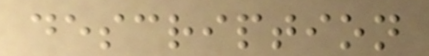description
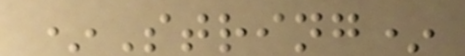*String*
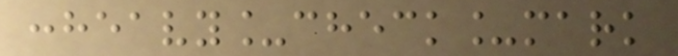:heavy_check_mark
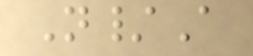N/A
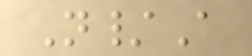N/A
